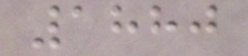1880
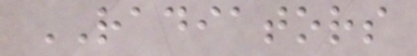RADIATORS
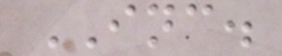INC.
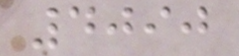4090
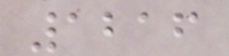1216
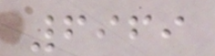6969
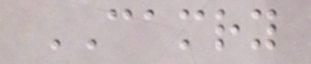CAMRY
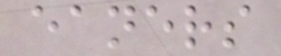eaners
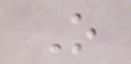O
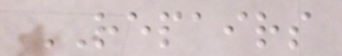REPAIRS
